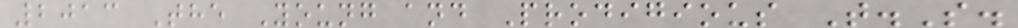2013 The Young and Prodigious T.S.
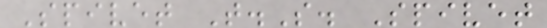Spivet T.S. Spivet
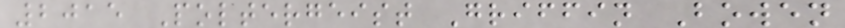2015 Poltergeist Griffin Bowen
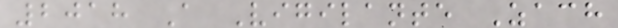2018 A Vigilante Zach
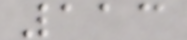113
